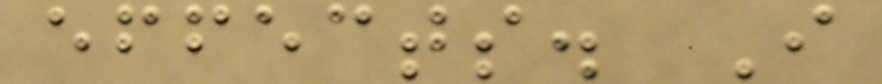effects. I
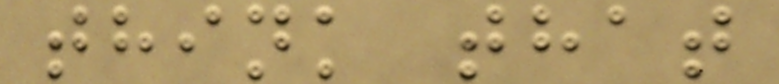think that
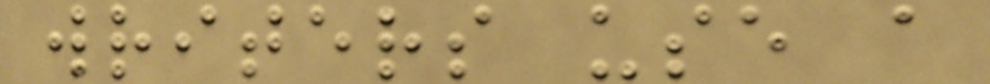writers use a
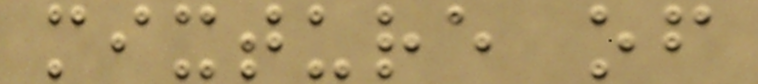mixture of
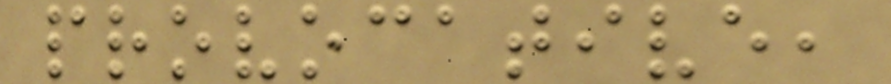provocative,
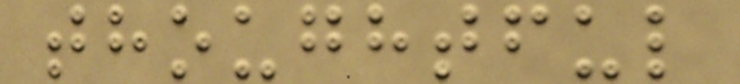thoughtful
